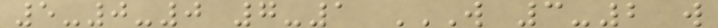5-0-0 7-1 W 3-2 W
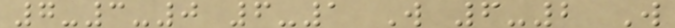7-3-0 6-1 W 6-2 W
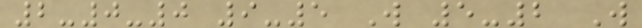2-0-0 9-5 W 5-2 W
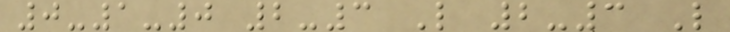0-1-0 2-3 L 2-3 L
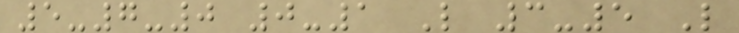5-7-0 0-1 L 3-5 L
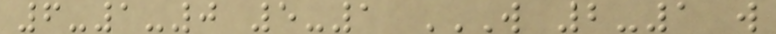6-1-0 5-1 W 2-1 W
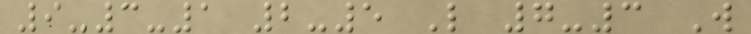9-3-1 2-5 L 7-3 W
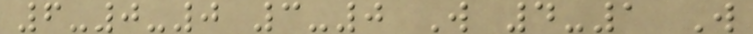6-0-0 3-0 W 4-1 W
